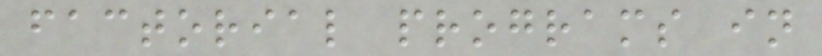factorial programs in
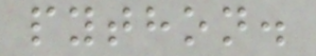python.
